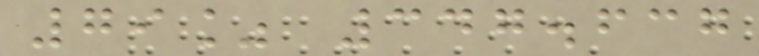79% 347.637
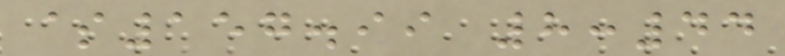$157.99 8:44
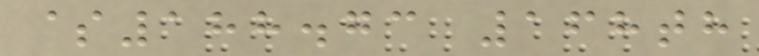$188.73 168th
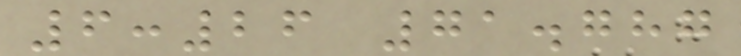6:26 71.787
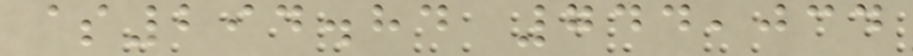$294.84 744,034
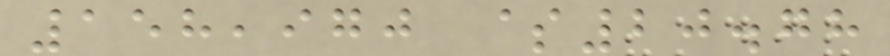158,970 $20.78
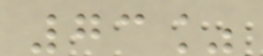73%
